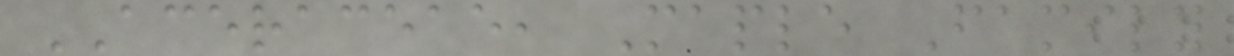ACERACEAE, Maple Family
